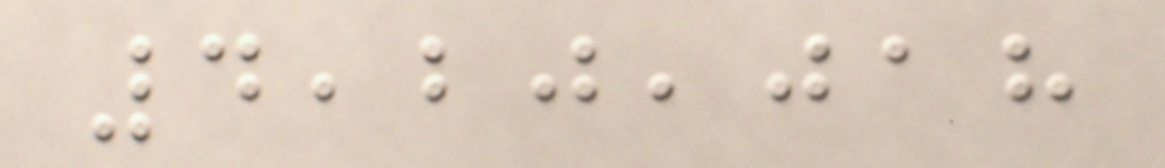4,20,018
